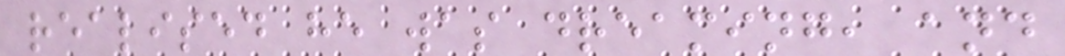realised he was dreaming, and
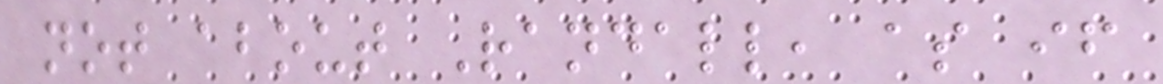not about Randall, as if
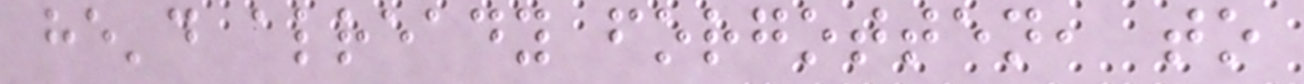he'd already forgotten, to
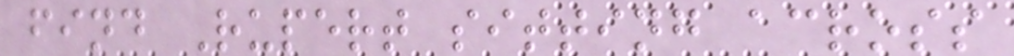find Rupert sitting across
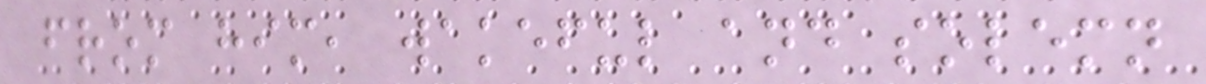from him, wakeful and solemn
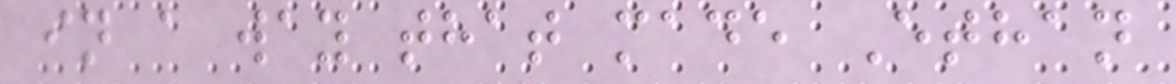in a way that made Ethan
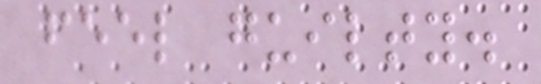feel guilty.
